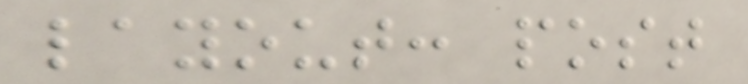layout: post
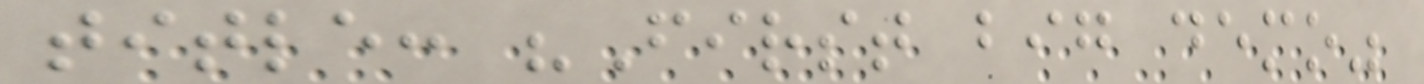title: "First big demo"
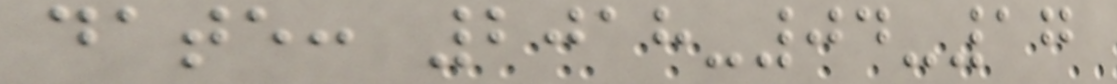date: 2018-04-17
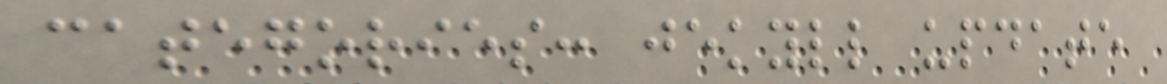categories: jekyll update
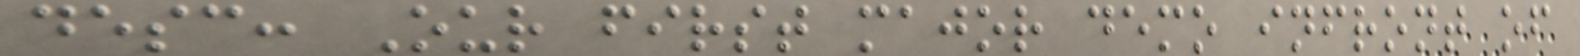desc: Our first major demo infront of
